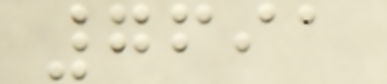7691
